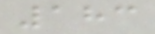183
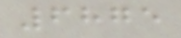6875
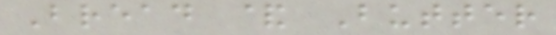Bread & Butter
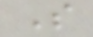S
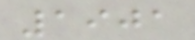1901
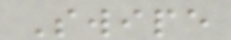Swipe
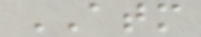ATM
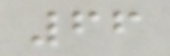66
